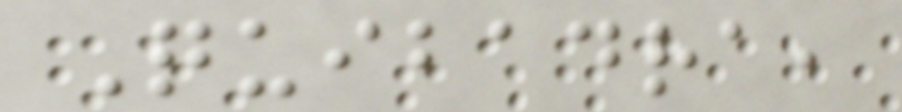Quibadra,
